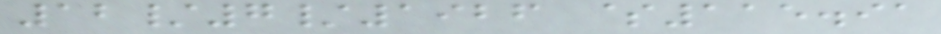12/7/1926 $115.91
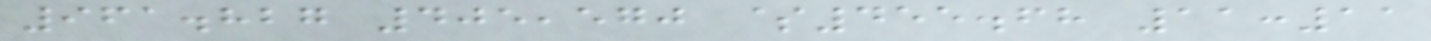961.827 405,570 $455.68 11:11
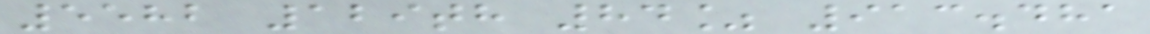5582 129th 84% 913.481
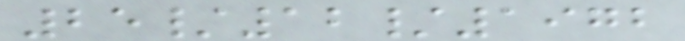25/12/1972
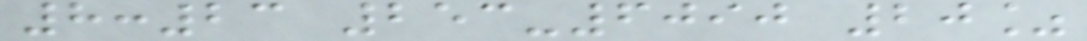8:23 253-6090 20%
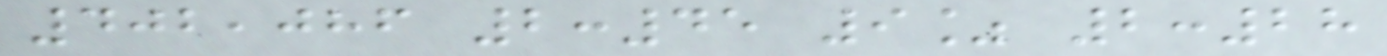402,086 2:45 9% 2:28
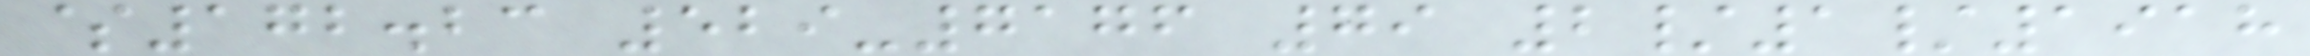$172.23 529-7176 79 2/1/1918
